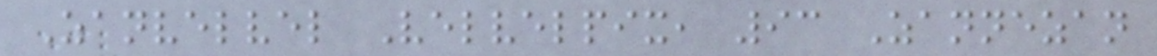Zanvelvel Velvelpix, 93 Zannezan
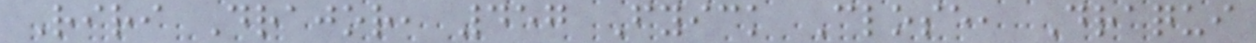Riri Drajor, 457 Fyick Close, Draqui
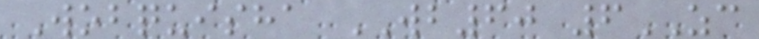Wobquisha WB60 6ZC
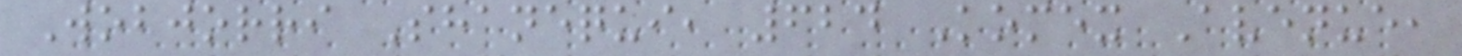Wobjorri Shanequi, 624 Komex Avenue,
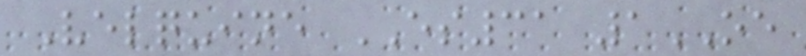Velquine ES31 1OE
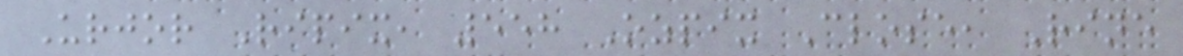Urjor Ripix, 558 Ozpix Close, Rine
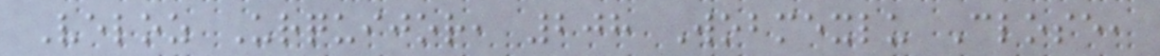Veloz Urquijor, 208 Wobmexlu Close,
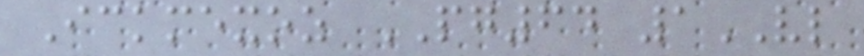Ickmexoz PG64 1VL
